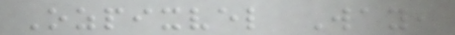Ozpixvel Way,
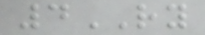4RY
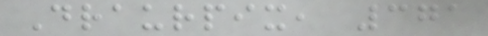Draurpix, 371
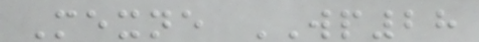Mexne WP28
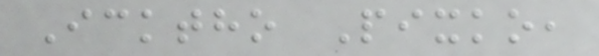Icktho Pixko,
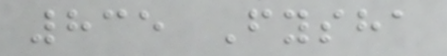835 Fysha
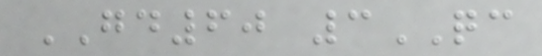GD60 3QC
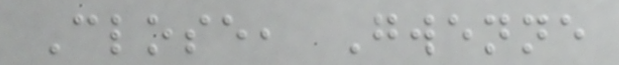Close, Gwenne
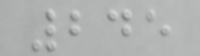245
